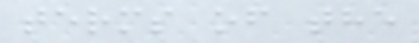terms of the
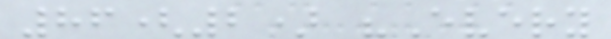86(2) "Every
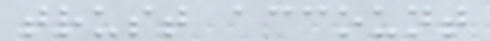trust account
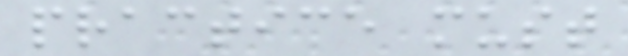practice must
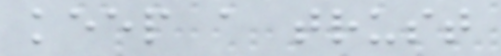keep a trust
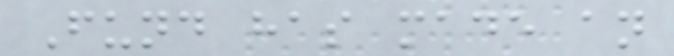Fund has made an
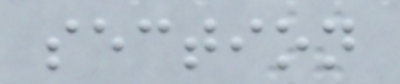section
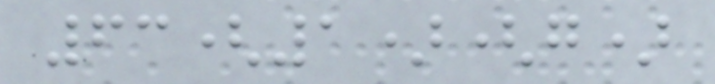63(1)(g)
